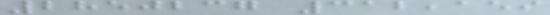2850237 312,159
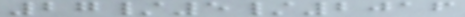27/5/2016
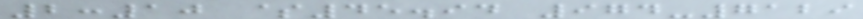2:10 $45.94 974-7129
